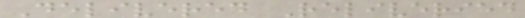Delivered Reliveried
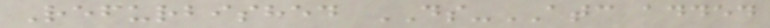Refurbished DS-ATC added
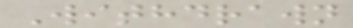Withdrawn
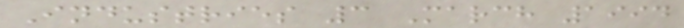Industries 3 March 1994
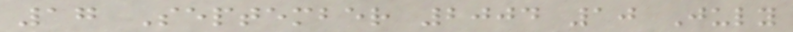17 September 2004 10 July
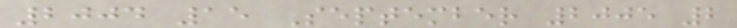2004 15 September 2005 2
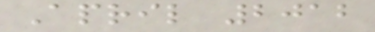April 2012
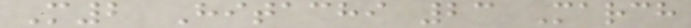M2 Hitachi 23 March
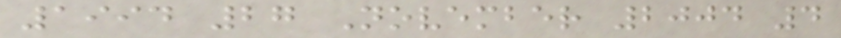1994 27 November 2004 4
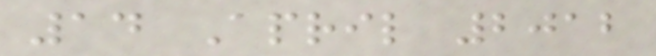14 April 2012
